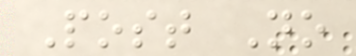Post No
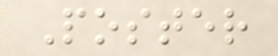Poster
